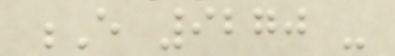E 9270 -
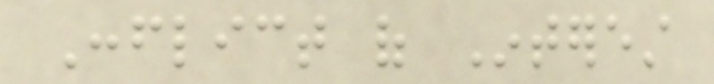Conflict of Interest
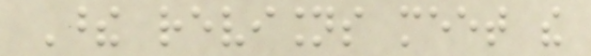These revisions meet the
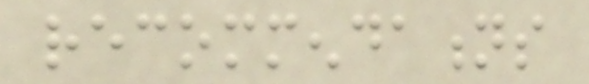recommendations
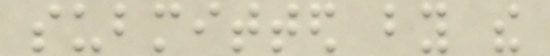submitted by the
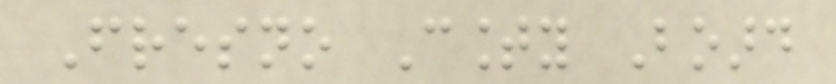Fresno County Board
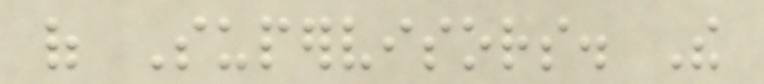of Supervisors. The
